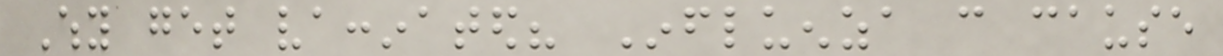Why get vaccinated? Influenza can cause
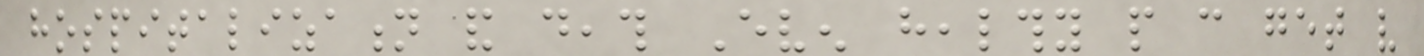hospitalization and death Even healthy people can get very
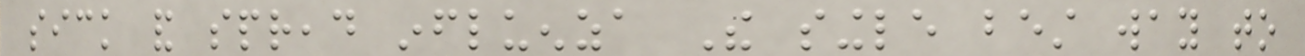sick and spread influenza The single best way to
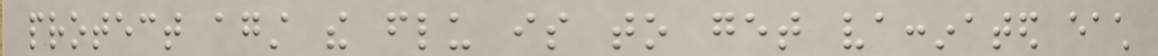protect against the flu is to get vaccinated each
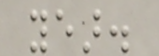year.
